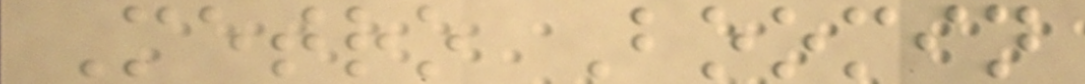Metro Boomin
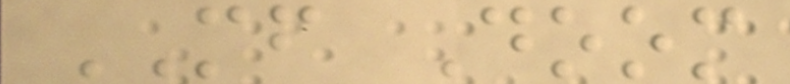MF Doom
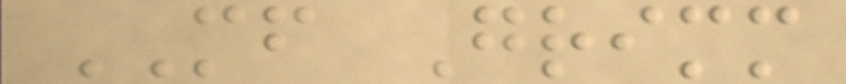MF Grimm
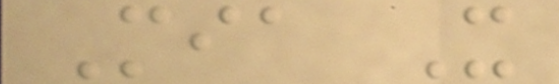Mia X
